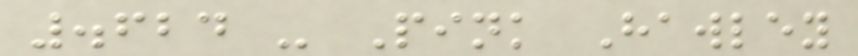.624 - Pink Hawley
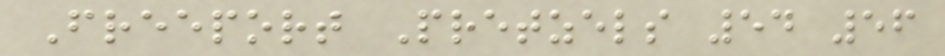Freeport Pretzels 54 56
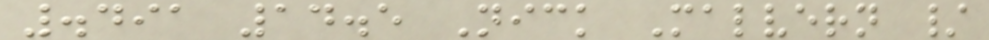.491 14.5 Nick Malvern /
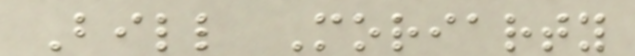Bill Moriarty
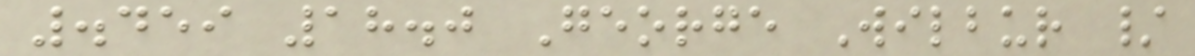.459 18.0 George Wilbur /
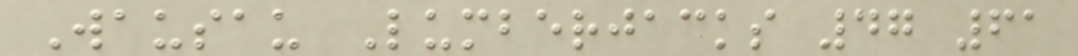Wausau Lumberjacks 47 61
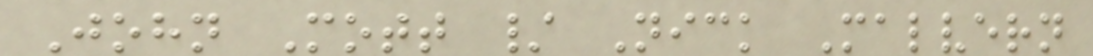John Mott / Nick Malvern
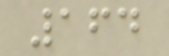164
